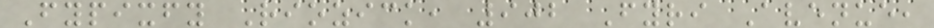Fypixfy Riozick, 902 Fyri Avenue,
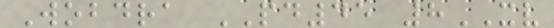Wobdra PD45 8XV
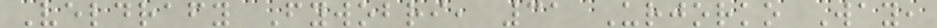Veldrafy Fywobri, 31 Urjorko Way,
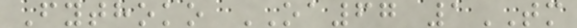Fythoko OA67 1TM
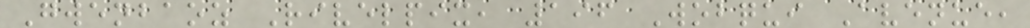Gwenbaoz Rivelpix, 196 Wobqui Avenue,
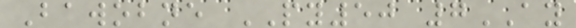Bawobne PY50 7AY
